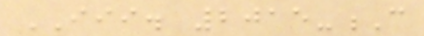III. 2015-C
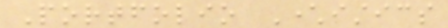Portfolio Characteristics
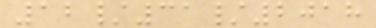12/31/2018
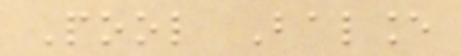Pool Balance
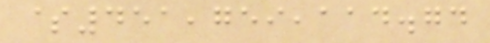$451,759,114.74
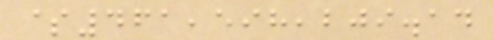$461,598,209.14
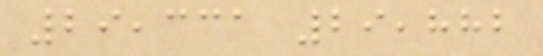29,331 29,882
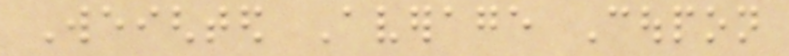Weighted Average Coupon
